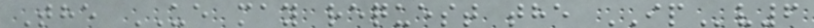The UE may request the IPv6
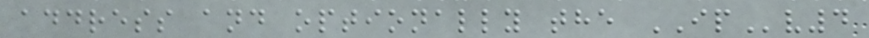address and optionally the IPv4
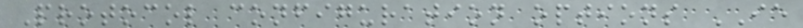Protocol configuration options IE
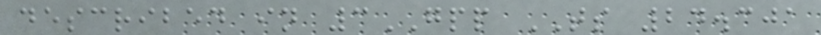described in 3GPP TS 24.301
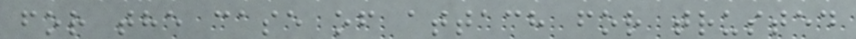for the case of attach for trusted
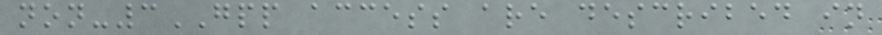non-3GPP access are described in
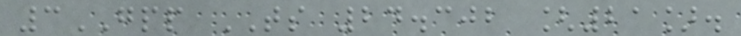3GPP TS 24.302 [21].
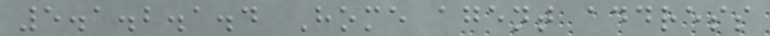5.1.2.1.4 Home agent address
